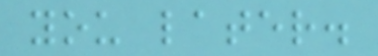you later.
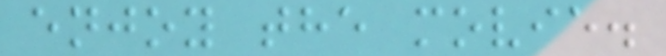enjoy the movie.
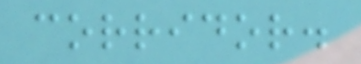corridor.
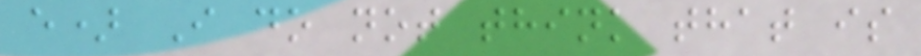e) I do not think that is
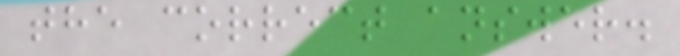the correct answer.
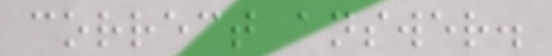correct answer.
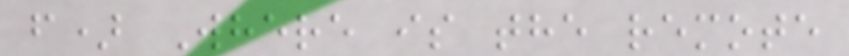f) Where is the remote
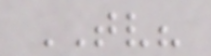TV?
